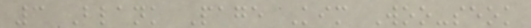3 Blank Page Kim Woo-seok
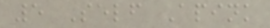5 Self Apink
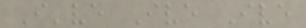I've Ive Ive
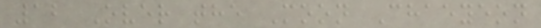12 Over the Moon Chaeyeon
